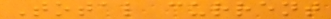Total current
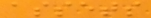assets
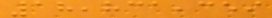18,831,359
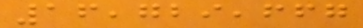16,729,667
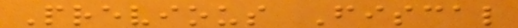Previous Fiscal
